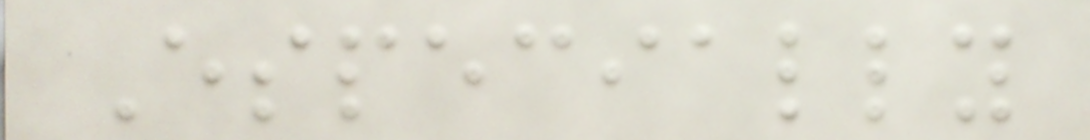Especially
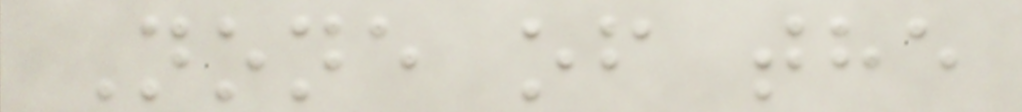None of the
